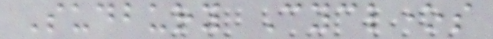Sudbury Cyclones
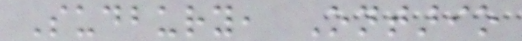Sudbury, Ontario
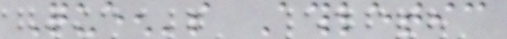Queen's Athletic
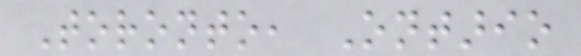Toronto, Ontario
